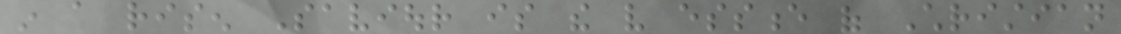in a risen Saviour is the very essence of Christian
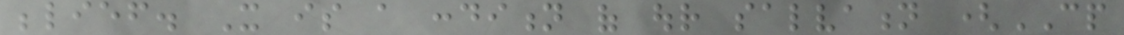belief. It is a condition of our salvation (CP
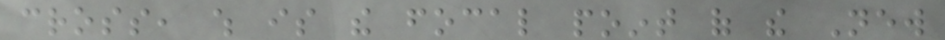cross, which is the focal point of the New
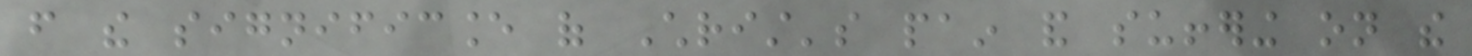from the significance of Christ's pain and suffering on the
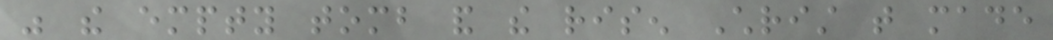was the empty tomb and the risen Christ that made
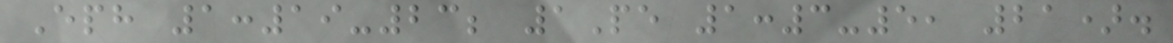Eph 1:19-23; 1Pe 1:3-5, 21).
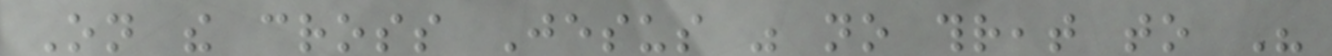On the cross Jesus was no threat to His
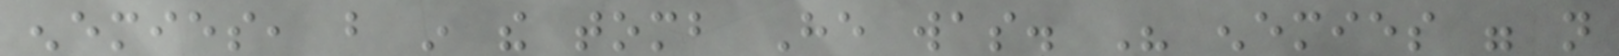enemies, but in the tomb He was. His enemies were not
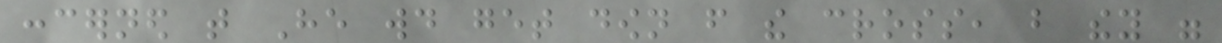concerned that He would get down from the cross, but they were
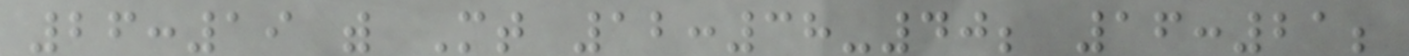26:19 with Mt 12:38-40; 16:21;
